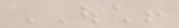OUCH!
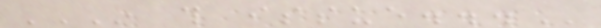IN THIS ISSUE...
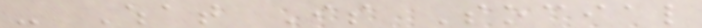- What Is Social
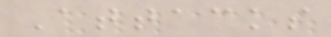Attacks
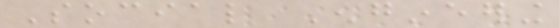Social Engineering
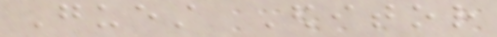Guest Editor
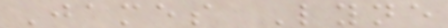James Lyne
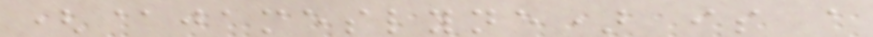(@jameslyne) is a
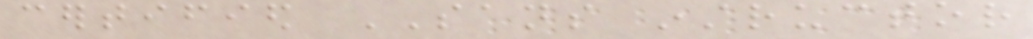certified SANS instructor
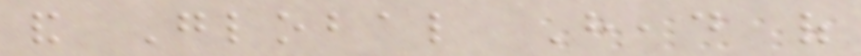and Global Head of
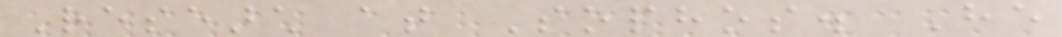Research at Sophos. He
